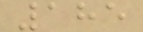185
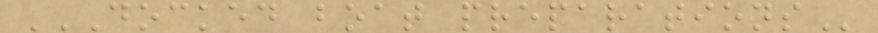DOCKED BOAT PREPARATIONS
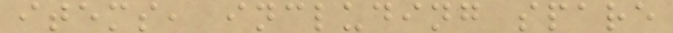items, including spare
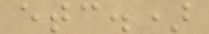etc.)
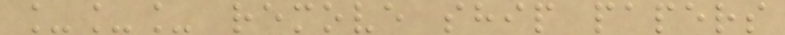___ remove ship papers
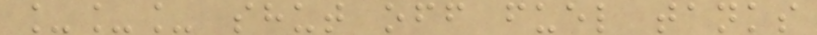___ shut off fuel tanks
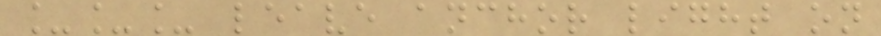___ leave anchor light on
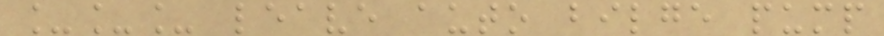___ leave auto bilge pump
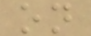on
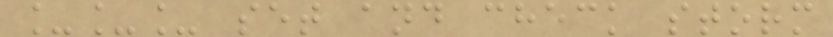___ set and check storm
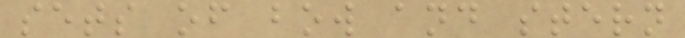sets of bow and stern
